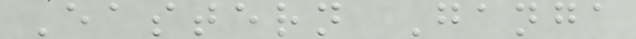Eastern Ganga
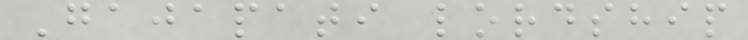Gajapati lordship
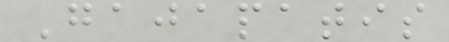Gajapatis
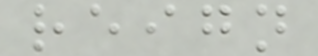reign
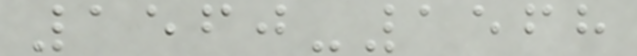1560-1568
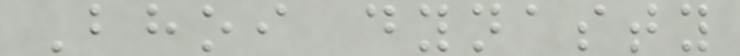Bhoi dynasty
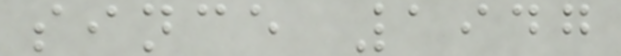since 1947
